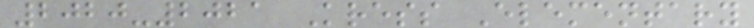2020-2021 Kress Elementary
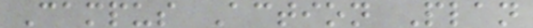Campus Action Plan
